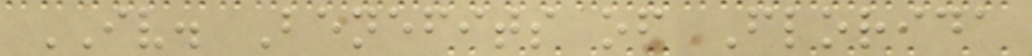IV. Benefits of Florida
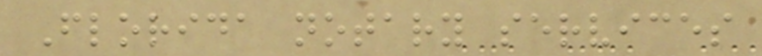Florida notary services
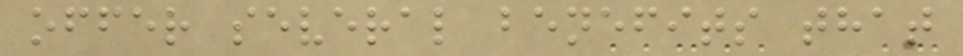offer several benefits that
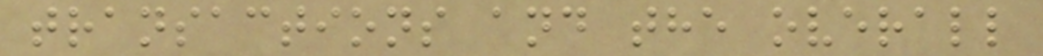transactions and the overall
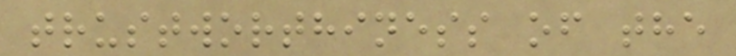trustworthiness of the
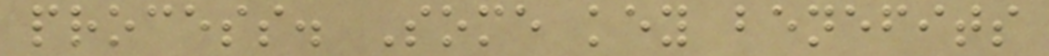process. Some key benefits
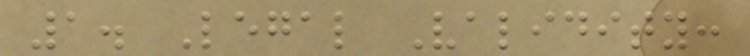1. Legal Validity:
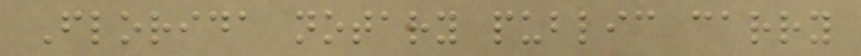Florida notary public carry
